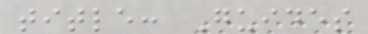title: Guides
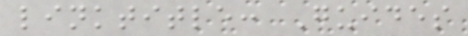linktitle: Guides
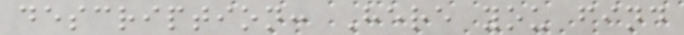description: Here you find
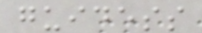guidess
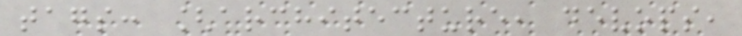tags: [architecture, devops,
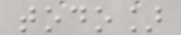todo]
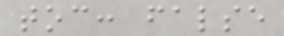toc: false
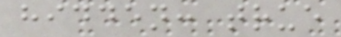hidden: true
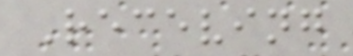Receving
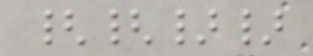{{}}
